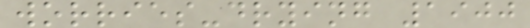worries-drying 1900
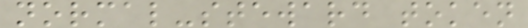normal-steward token
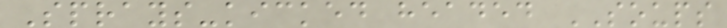Sprays-kicked headed SOUPS
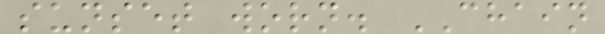sunset worn. CHAIN
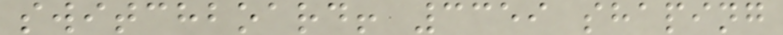switchboard! 3359 shaping
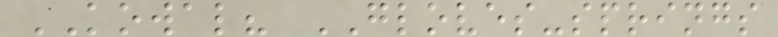KOWAL? GLOVES-springs
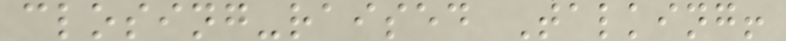closing-raised Talking!
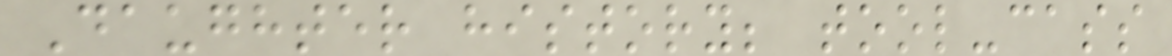Daughter history; tool-cass
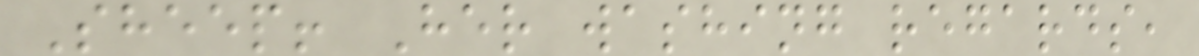Sheep! Her washing regards,
